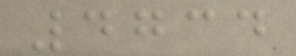4734
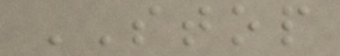STOP
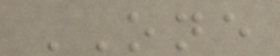ONE
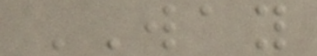WAY
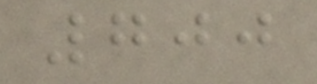700
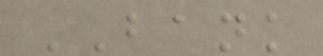BANK
